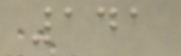141
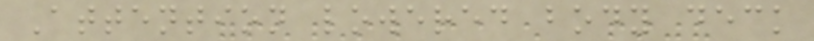Attention lowered body deck
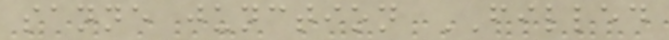sanne junction FILLED
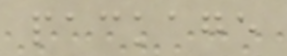package
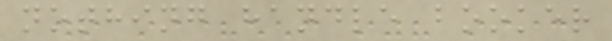nothing handle booker
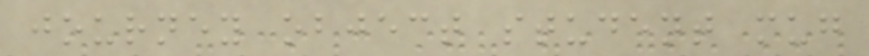journey object student mug
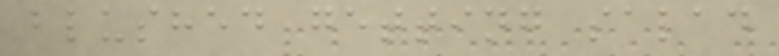blushed getting salad
